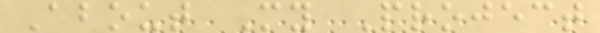About My Project
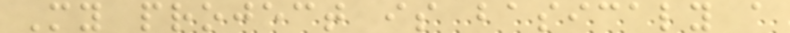My project is basicaly a
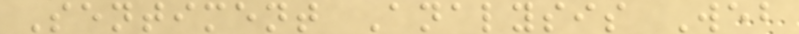Sentiment Analysis Web
